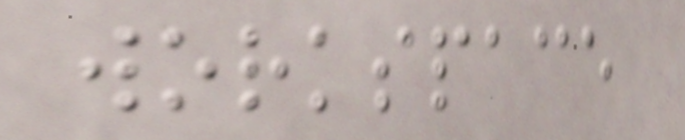workspace
